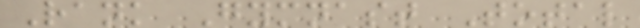Rank Gymnast Total
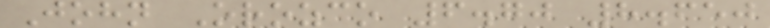John Orozco 6.70 8.650
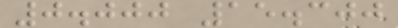0.000 15.300
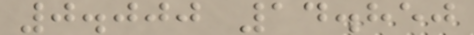0.000 14.850
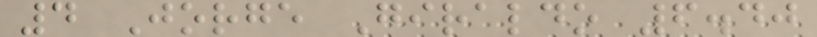4 Jorge Giraldo 6.40
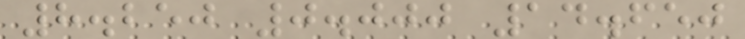8.250 0.000 14.650
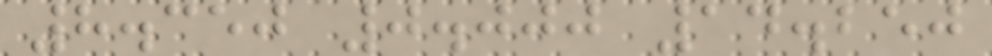8.350 0.000 14.250
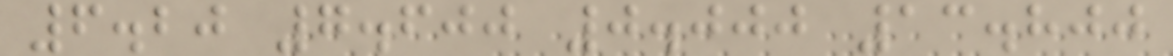6.20 7.600 0.000 13.800
